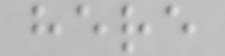here
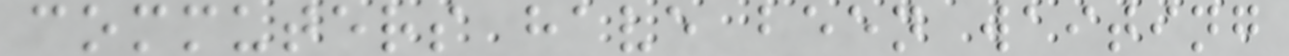commuters have been waiting
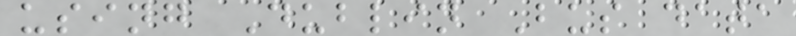using Dublin Bus data
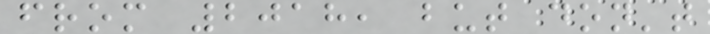from 2018, but don't
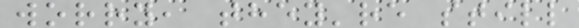worry, they're still
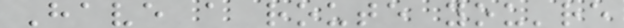Have a route you're
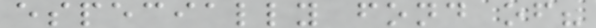especially fond of?
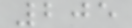205
